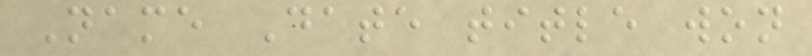Name Date title won
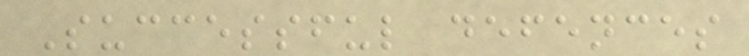Successful defences
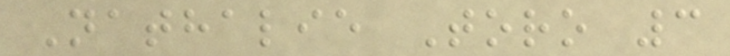Nathalie Toro 3
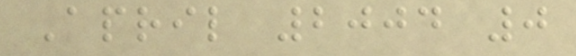April 2004 0
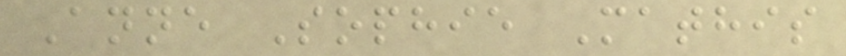Anne Sophie Mathis
